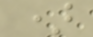)
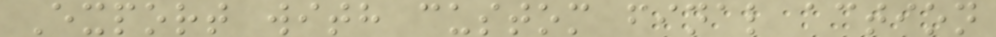Export with custom final action
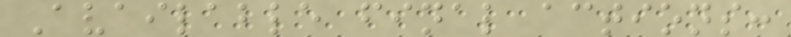Available final actions:
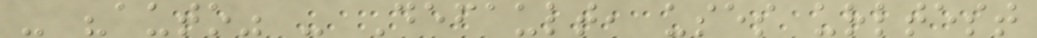- "auto" - Default, uses urltest
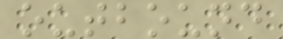outbound
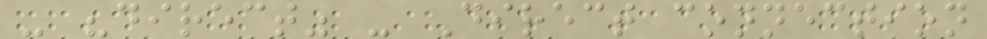- "direct" - Direct connection
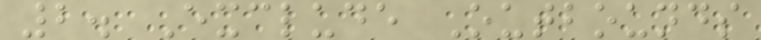2. Exclude Outbounds
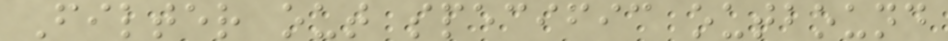Filter out specific outbound
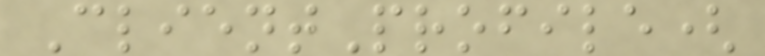ClientProfile(
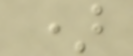)
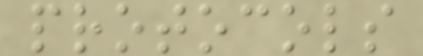protocols
